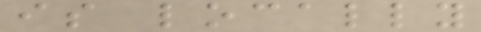is locally
